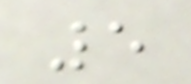5
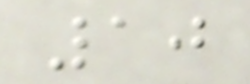10
